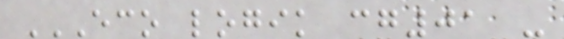ECO LOGIK CG01 -
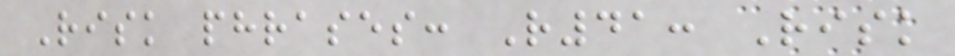Risk phrases: R41: Risk
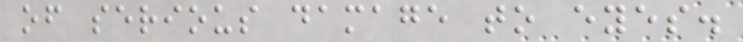of serious damage to eyes.
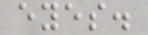eyes.
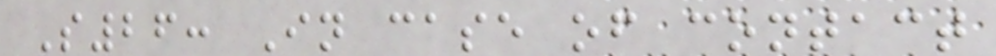S26: In case of contact
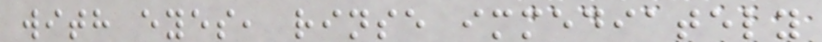with eyes, rinse immediately
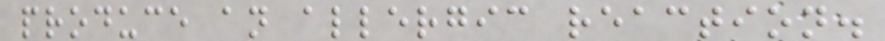produce an allergic reaction.
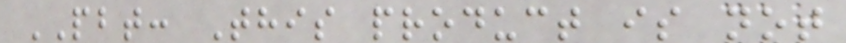PBT: This product is not
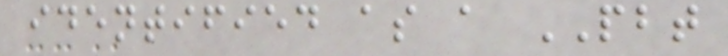identified as a PBT
